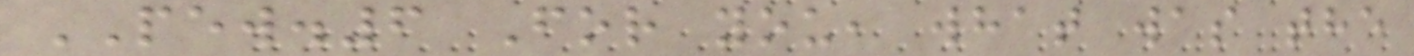PEW.6 For you, what was the
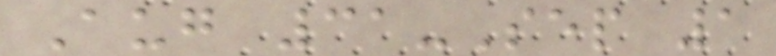Aug 31-Sep 1
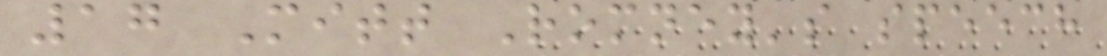17 Mitt Romney's speech
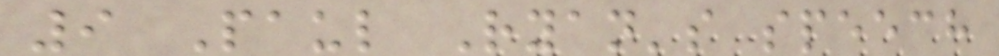9 Paul Ryan's speech
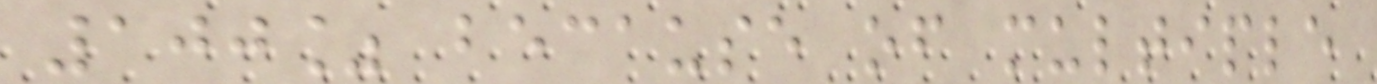100% because of multiple
